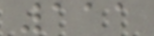111
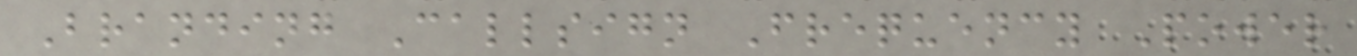Branding Callsign Frequency Power
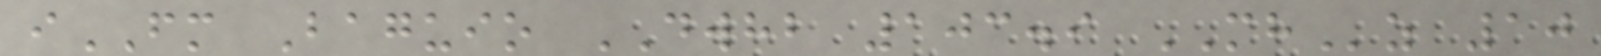iFM Baguio DWHB 103.9 MHz 10
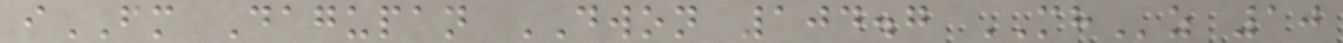iFM Dagupan DWON 104.7 MHz 10
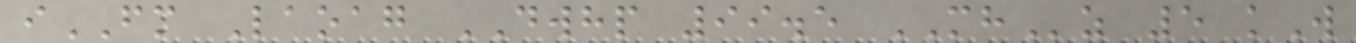iFM Laoag DWHP 99.5 MHz 5 kW
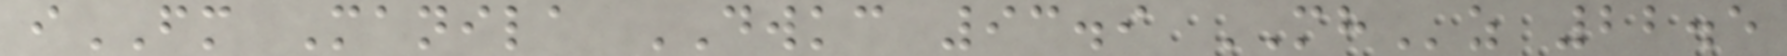iFM Manila DWKC 93.9 MHz 22.5
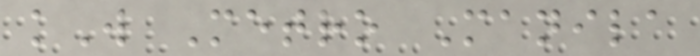kW Metro Manila
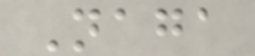Naga
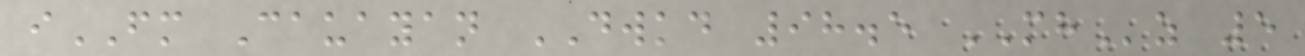iFM Cauayan DWKD 98.5 MHz 5
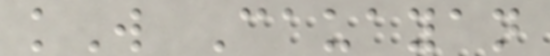kW Cauayan
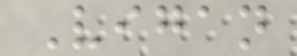Vigan
